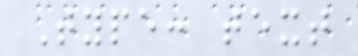Type: text
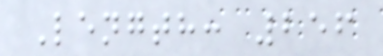Length: 256
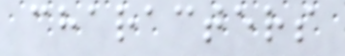characters
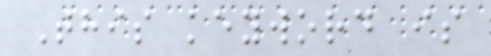This keyword is
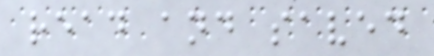read and saved
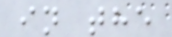in the
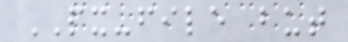PX-file but
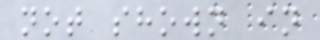not shown in
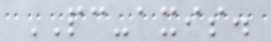PC-axis.
